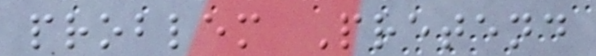problem Pretend
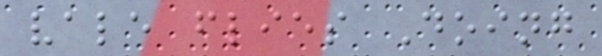vale flies Doing
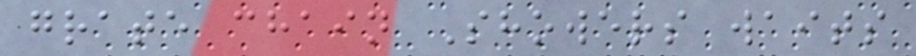grate chain Showers waits
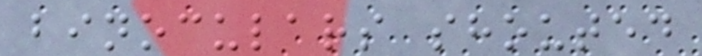binoculars shouted
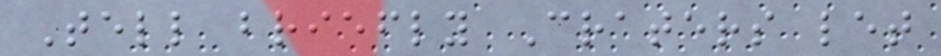Tell briefly Craters let
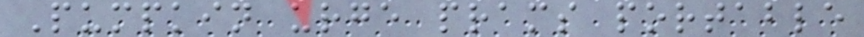Pumpkin urge prams portable
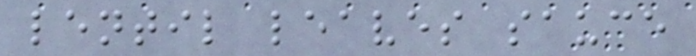lentil leaves sauce
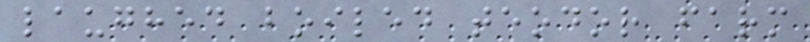laughed boiled teodor farm
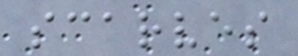scarves
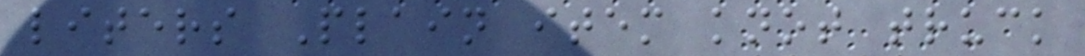liters Plain item knot truck
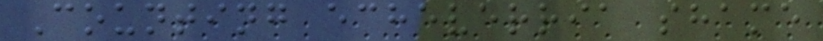Counting echeverria shame
